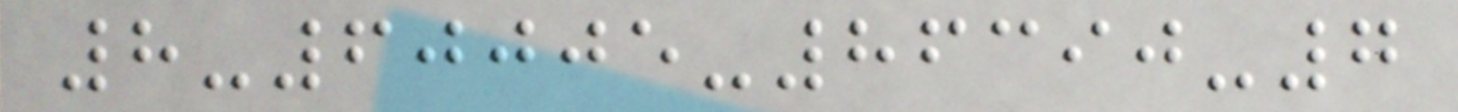8-60005-86390-7
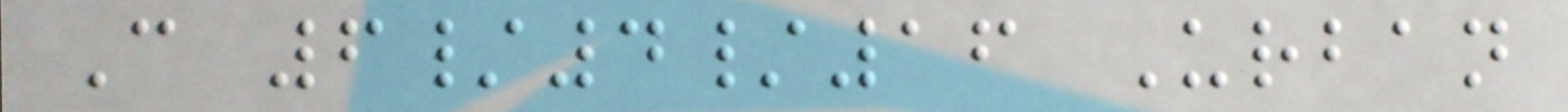C 6/4/16 Urban
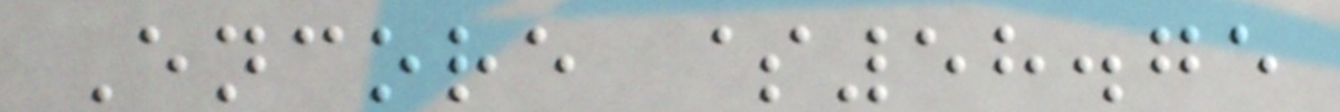Encore $58.75
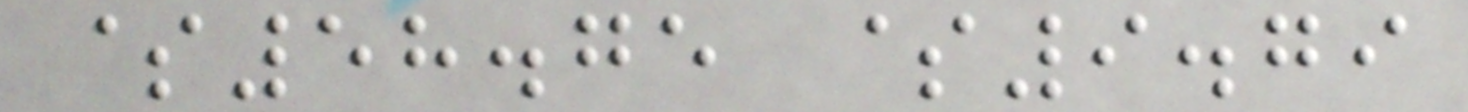$58.75 $9.79
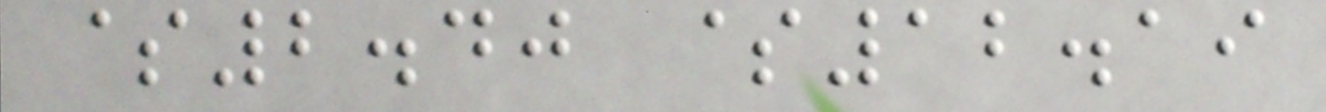$2.40 $12.19
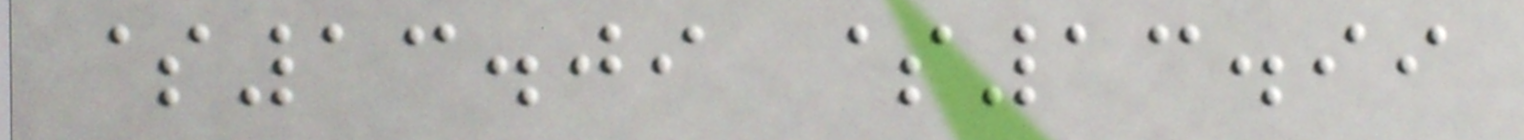$13.09 $13.99
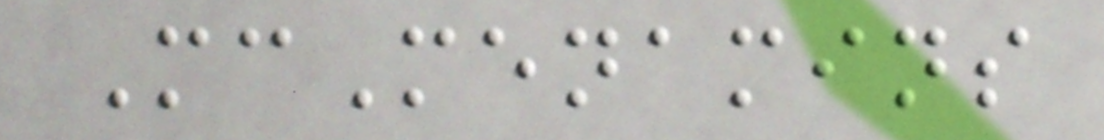McMenamins
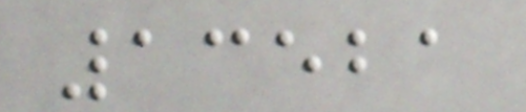13521
